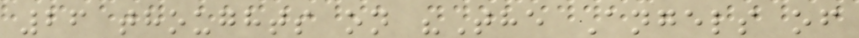26 thoughts on "The Angels of
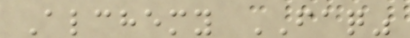Alchemy FAQ"
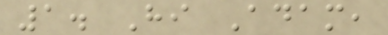1. Hi Adam,
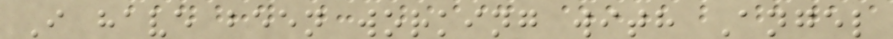I have been working with Angel
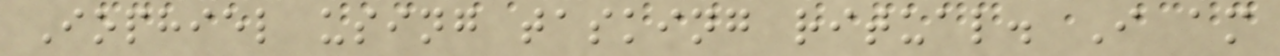Iophiel using tasking ritual. I am
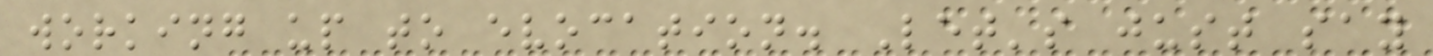working up to evocation. Let's just say
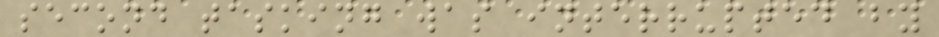second tasking was interrupted by
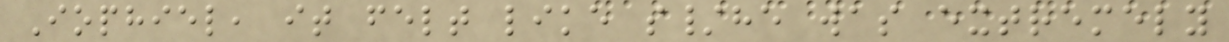Iophiel, it felt like s/he was extremely
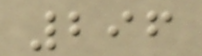296
